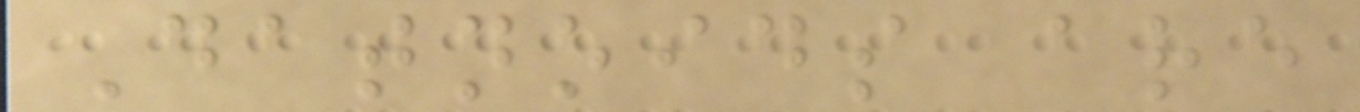Datnoids are
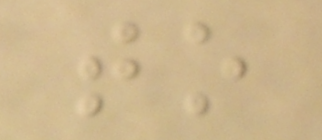to
